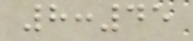8:45
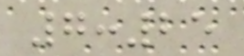7:25
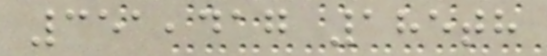351,417 185th
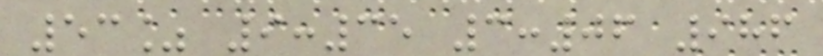53% 9:35 3:06 986
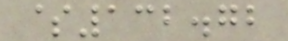$132.72
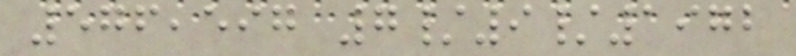576,597 7/9/1972
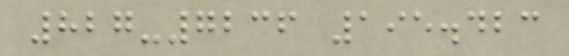827-7236 195.423
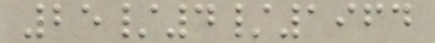25/4/1964
